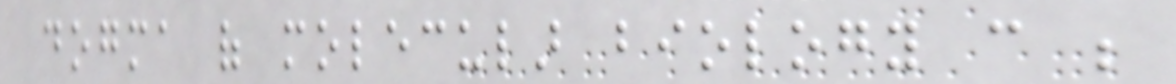dogma of molecular biology can be
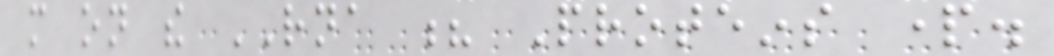more on the RNA ? Proteins part.
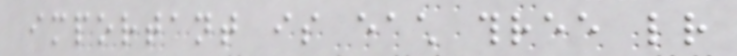important is each three letter
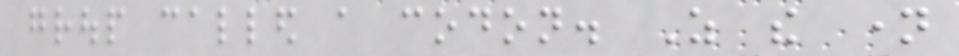group called a codon. As the name
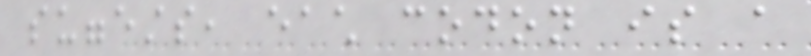suggests, each codon is a
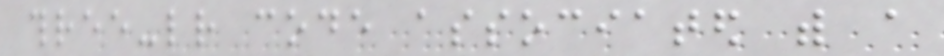three-letter code associated with a
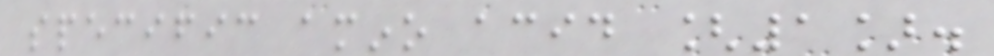specific amino acid [1].
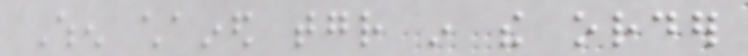When chained together in the order
